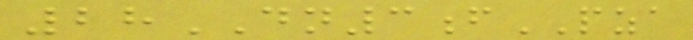28DN3fPZA
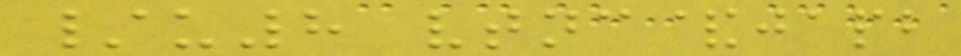/u8 vtnc&japb
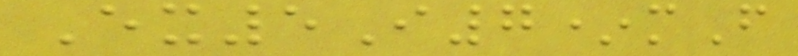Ex5I7*mF
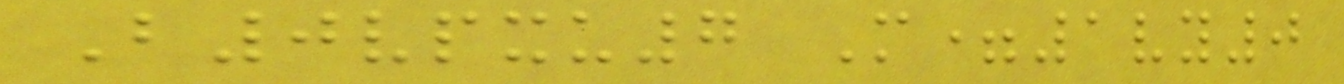B0vpxu7 M=1vy0
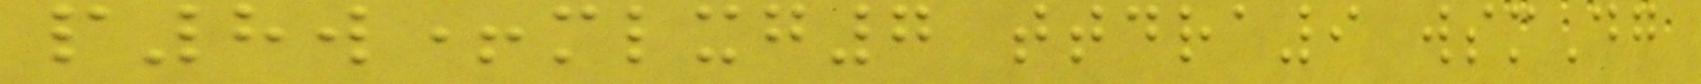p8w+mlxg7 ttdra9 wsmDg
